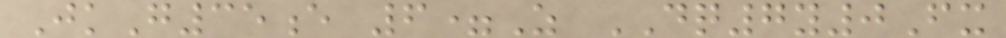JkG35e 6=Z DQ7y0Fx
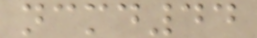ncmd44
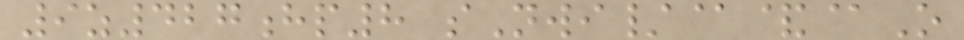9z427hp8 sNwi/@&@O
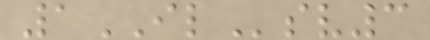1ILsv3
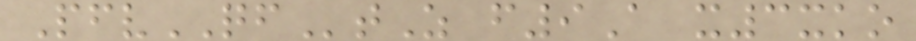PfvQFtZ f9A x3xko
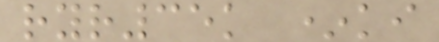ryr35k *ki
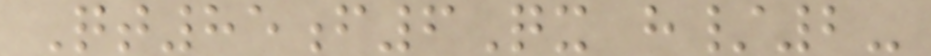Qt85f6Qx h/2-
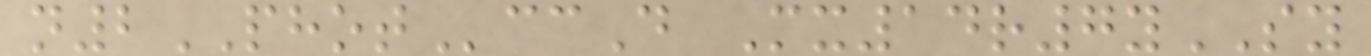n2PHOTccD Mx14r7ySY
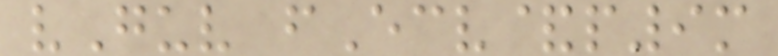vGuv fEcv&p9m
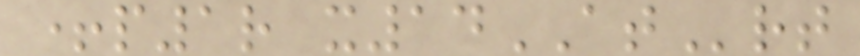+p1r x14ATrt
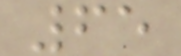65
